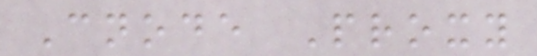Cnode Proxy
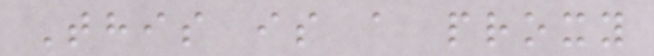This is a proxy
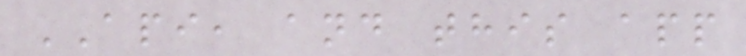API, and this app
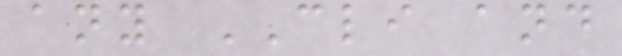any CLI and
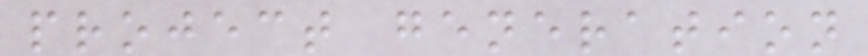project generation
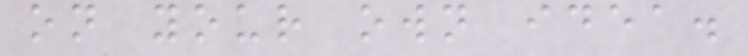on your own idea.
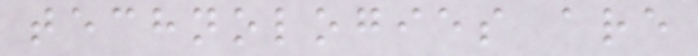technologies are
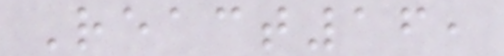React16,
